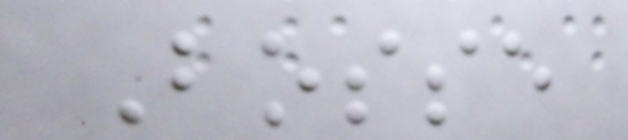Bosse
